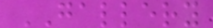GALLERY
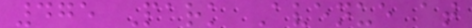475 Park Avenue at
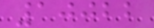10022
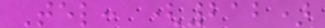Tel: (212)
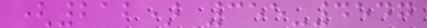(212) 355-4547
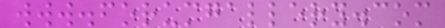www.forumgallery.com
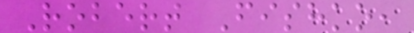Robert Fishko,
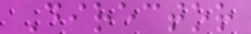Director
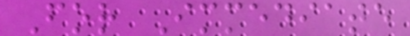For Immediate
